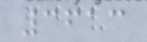3613
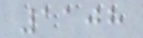1108
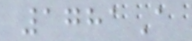1781A
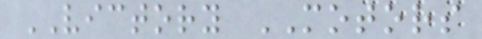VICTORY MOTORS
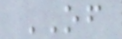OF
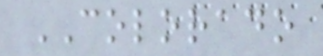COLORADO
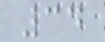34
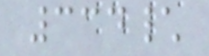334\
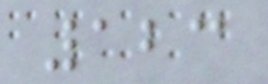123
